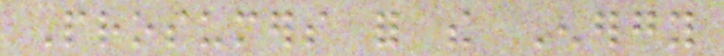Prosumers for the Energy
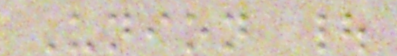Union |
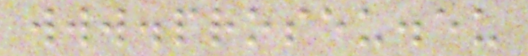www.proseu.eu
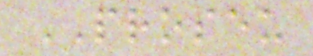PROSEU
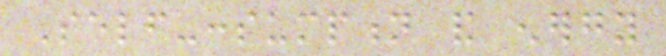Self-consumption and energy
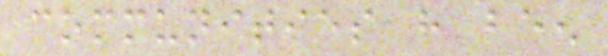communities have been
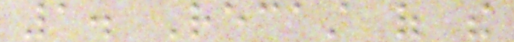1. Recast of the
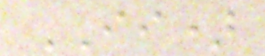II)
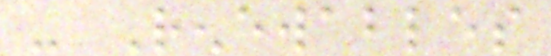- Renewables
